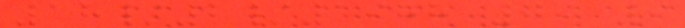18/2/1988 79 9
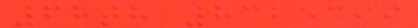68th 8325399
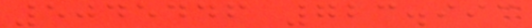5045446 723.993
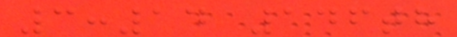3:14 146th
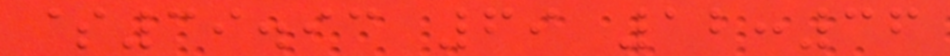$39.93 69 12:36
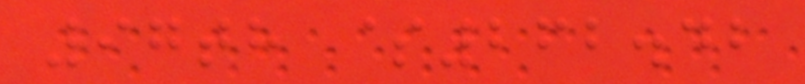97th $262.42
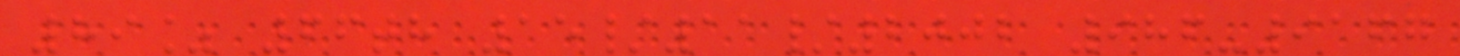89% 66th 15/11/2002 986-9167
